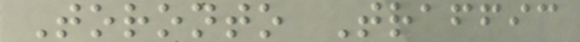Toronto Traffic
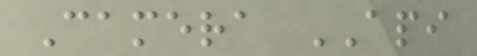Camera API
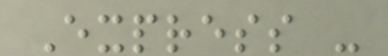Express -
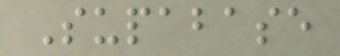Supabase
